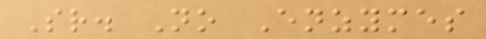Sr. No Enzymes
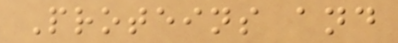Proteins and
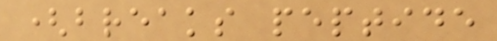(breaks peptide
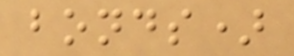bonds)
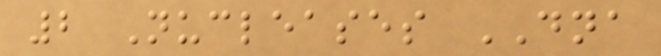2 Nucleases DNA
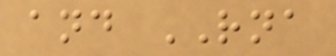and RNA
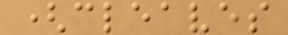(cleaves
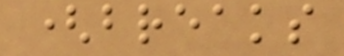(breaks
